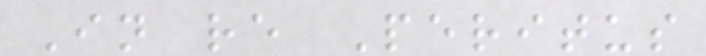In re Peritus
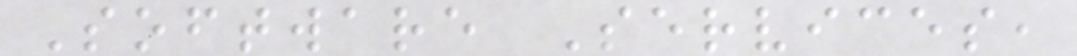Software Services,
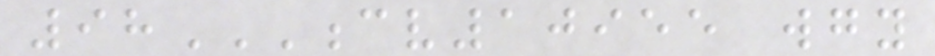98CV10955 WGY
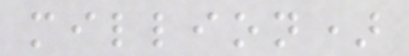million)
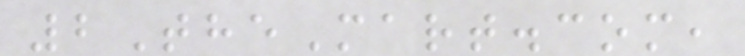2TheMart.com,
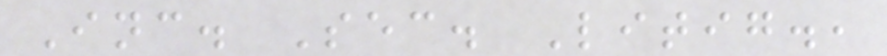Inc. Sec. Litig.,
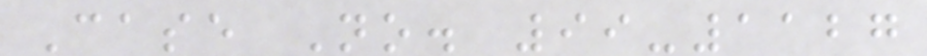Case No. 99-1127
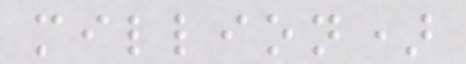million)
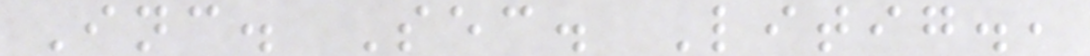Inc. Sec. Litig.,
